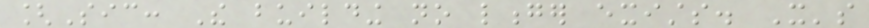[Sic: The building no longer exists. It's
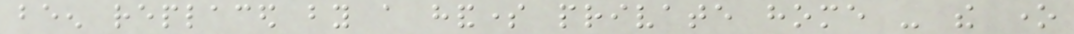been replaced by a handsome private home - the one
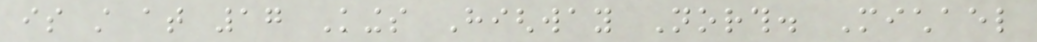is still at 17 Kings Highway North. Michael
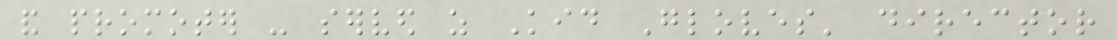and promoter - served as Kid Gloves' director
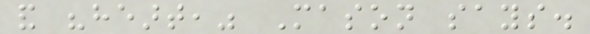and "heart," Mason says.
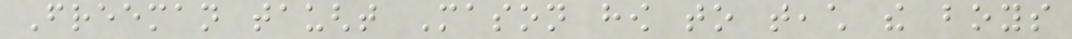Freeman taught Mason how to teach the boys
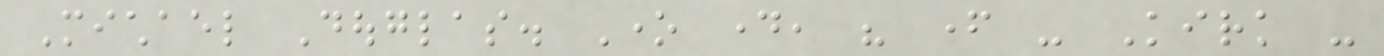Michael Douglas. One day, his father - Kirk -
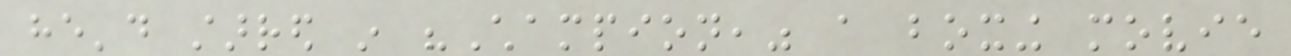he'd starred in "Champion," a boxing movie
